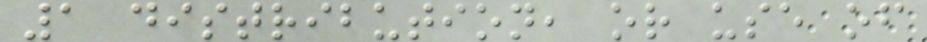1 distribution, or use of
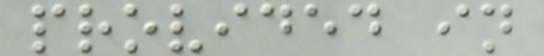provided in
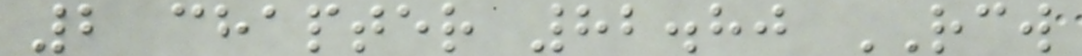2 chapter 82.80 RCW
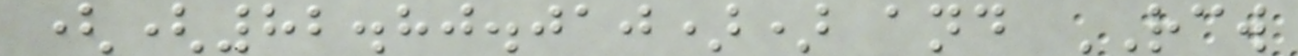((82.80.010)) and RCW
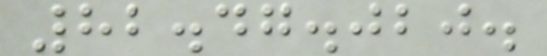82.47.020.
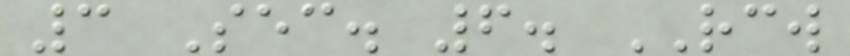3 Sec. 6. RCW
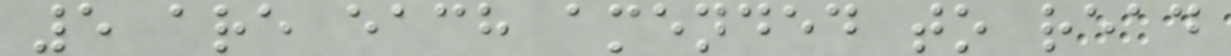5 are each amended to read
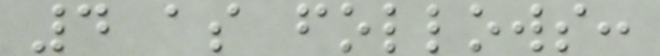4 as follows:
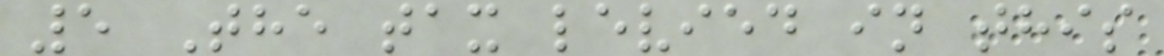5 The tax levied in this
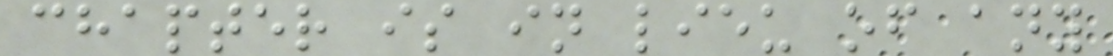chapter is in lieu of any
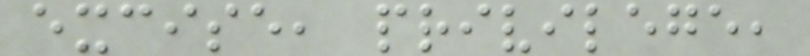excise, privilege,
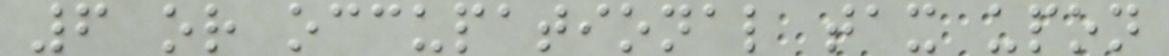6 or occupational tax upon
